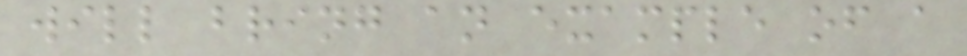will bring an example of a
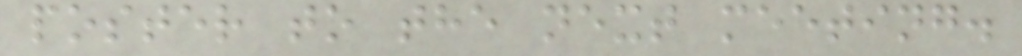poster to the next meeting.
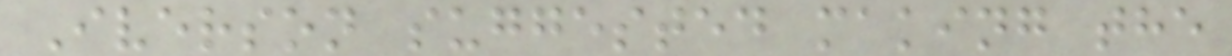Iverson suggested making the
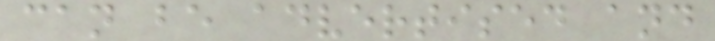can be advertised and
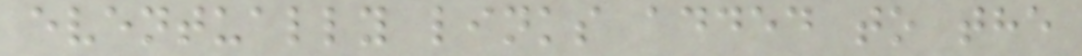eventually links added to the
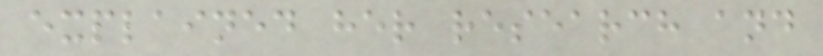explained her research and
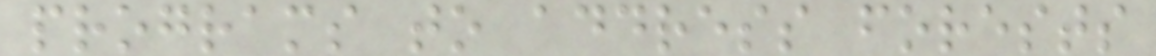programs to address forests
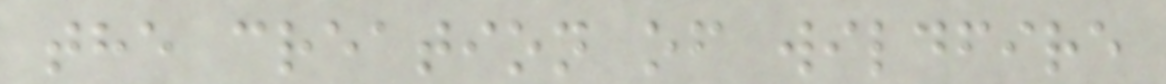the creation of wildfire
